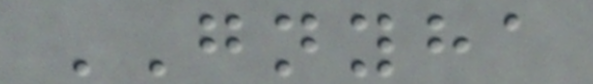GNYHA
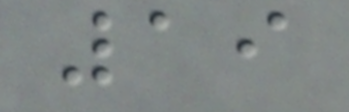19
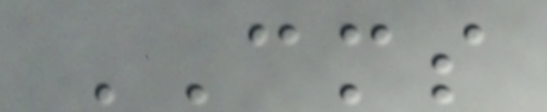CMS
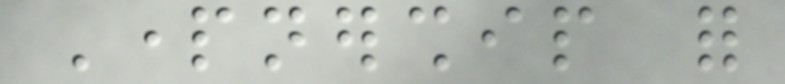Partnership for
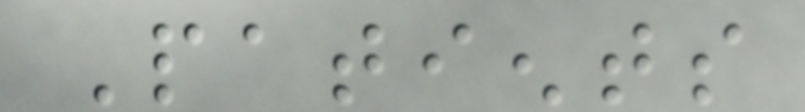Patients
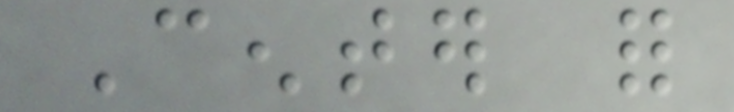Center for
